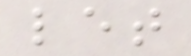let
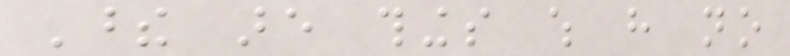These are things which have no
